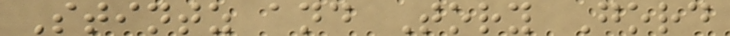Stintz and Tory Gord
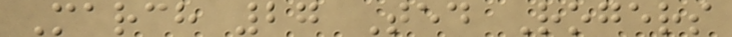March 27 Ted Rogers
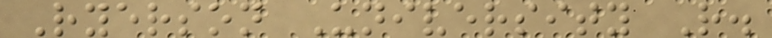Ryerson University R.
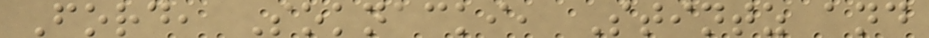Ford, Soknacki, Stintz and
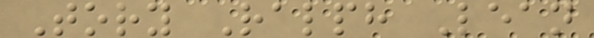Tory Ralph Lean
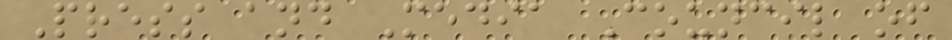Press and Media Council of
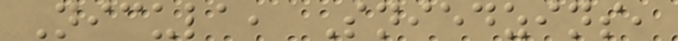Nicula, Sniedzins,
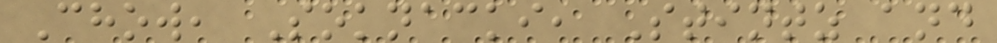Chow, Soknacki, Stintz and
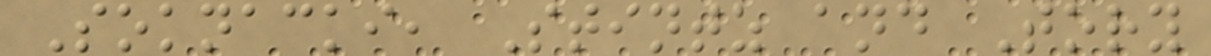Soknacki, Stintz and Tory
